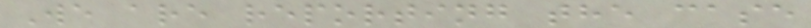We are reporting the case
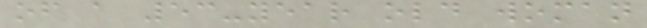of a 53-year old woman
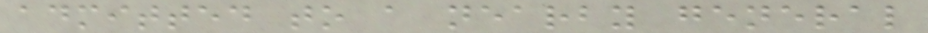admitted to a nearby general
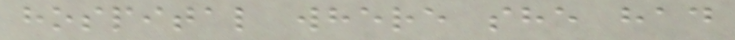hospital where she had
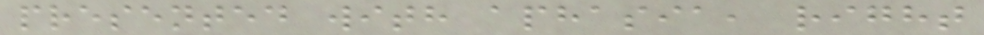presented with aphasia, right
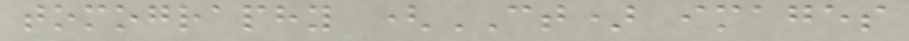tomography (CT) images
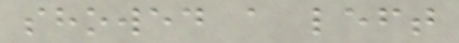showed a left
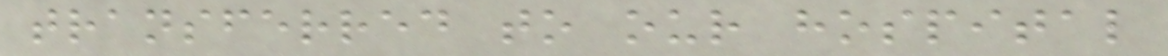transferred to our hospital
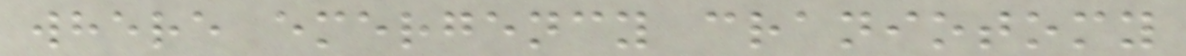where emergency craniotomy
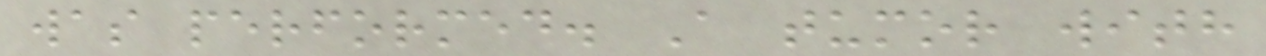was performed. A tumor with
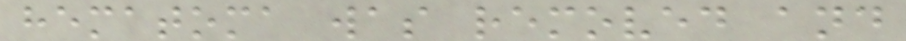hematoma was removed and
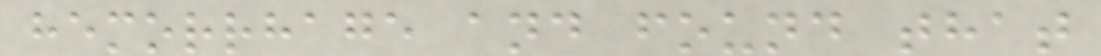hemorrhage and found that
